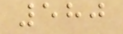580
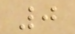0
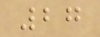27
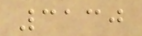3130
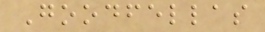Goodfellas
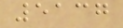5137
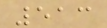513
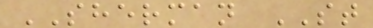SHERMAN ST
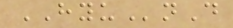HYUnD
